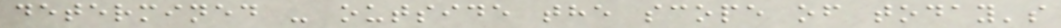determined - outside the scope of today's
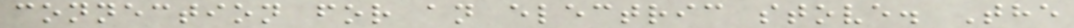connection for an electric stove. The
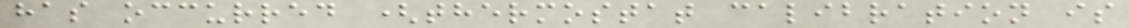has occurred (thermostat calibration is
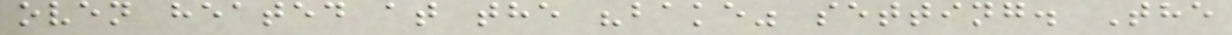oven heated at the "bake" setting. The
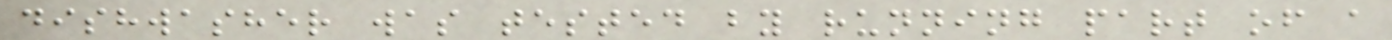dishwasher was tested by running part of a
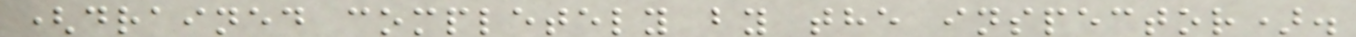(drained completely by the inspector).
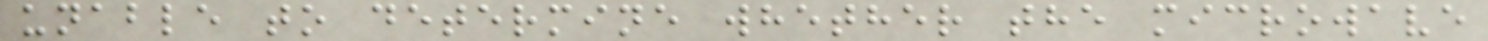unable to determine whether the microwave
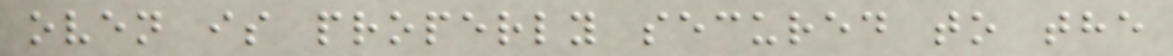oven is properly secured to the
